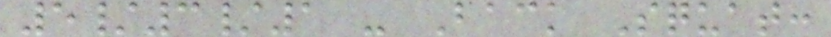5/3/1 - Back Squat:
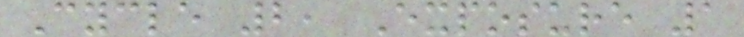Cycle 2, Exposure 1
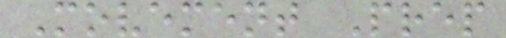Movement Prep
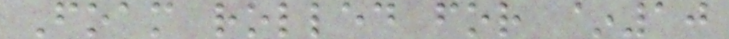Foam rolled for ~10
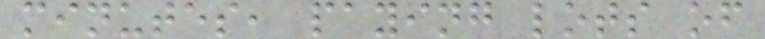minutes, paying lots of
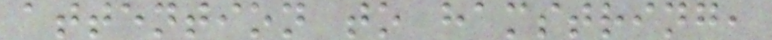attention to hamstring,
